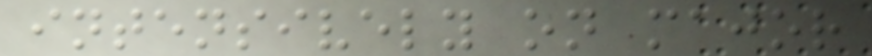intensively on major
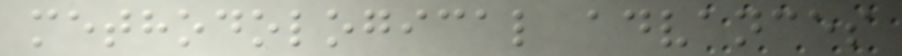methodological advances
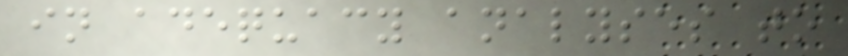in adequacy analyses to
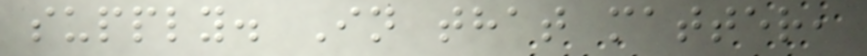supply. In that matter,
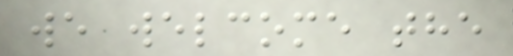we welcome the
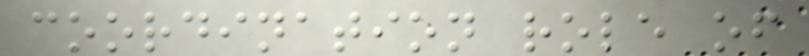coordination role of
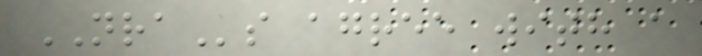NRAs agree with a
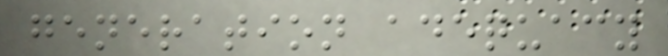generation adequacy
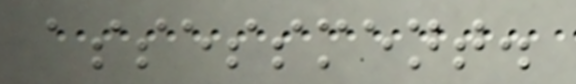assessment.
